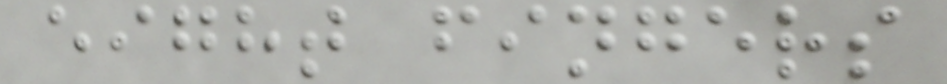eight fingers
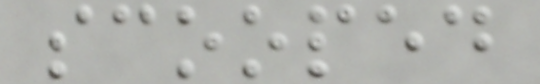scooped
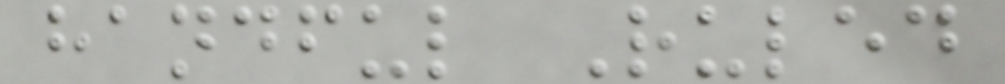handful Ruled
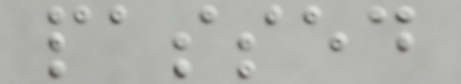passed
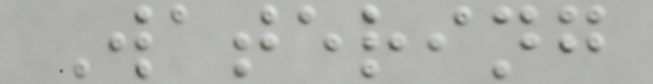Watering
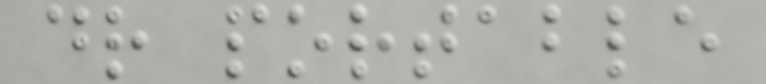dr portable
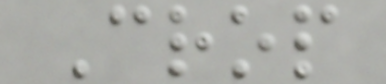Crop
